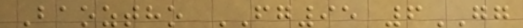Baoztho FG95 6GG
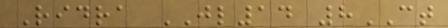Ridra JL14 8CT
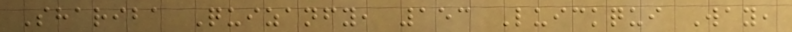Shariba Quizanfy, 153 Luickqui Way,
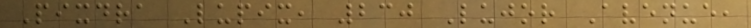Pixdra Lupix, 230 Lujor Avenue,
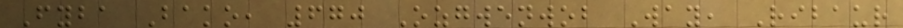Fyba Bako, 670 Ozgwenwob Way, Ribaur
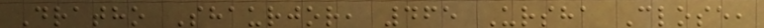Dratho Shaurjor, 465 Ursha Close,
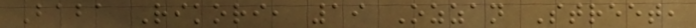Baba Rikori, 19 Ozzan Street,
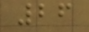26
